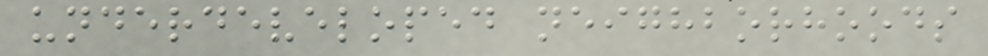underdeveloped neighborhoods
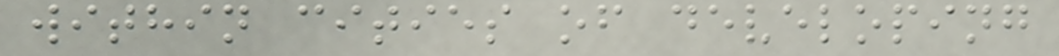within cities of developing
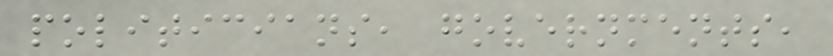politicians, governments,
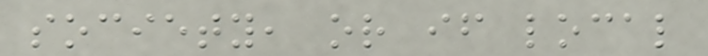society, or if local
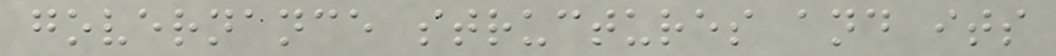governance structures and its
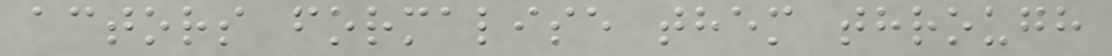actors formalise them through
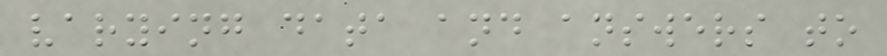varying data and answers to
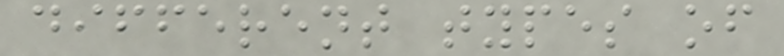different types of
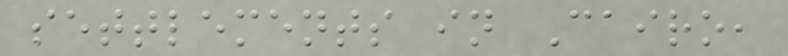settlements in Cairo,
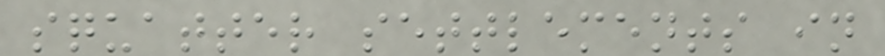squatter settlements in
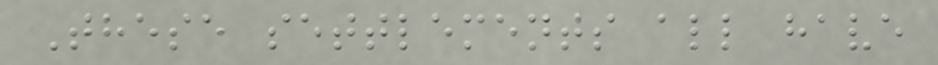These settlements all have
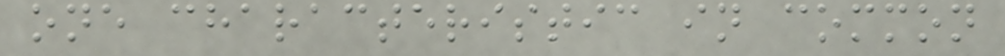one characteristic in common
